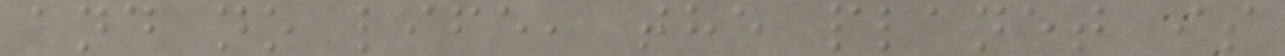and no life, the planet is
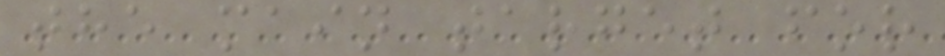the main target for
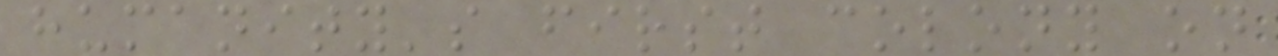humanity's first colony on
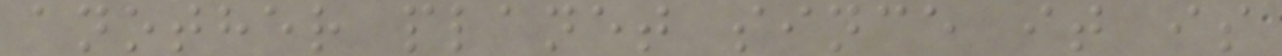another planet since it is
